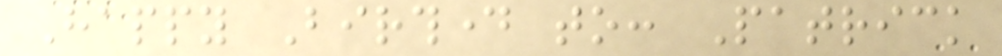Happy Birthday to: Patrick
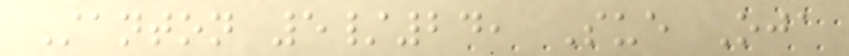Stanton 5/24, Sue Oja
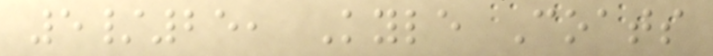5/25, Kyle Coats
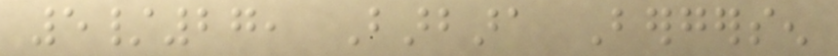5/27, Barbara Bergersen
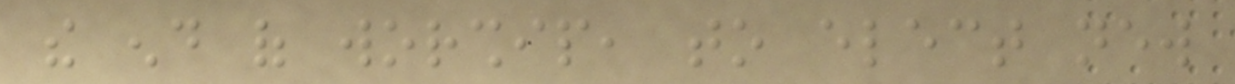the end of worship, to elect new
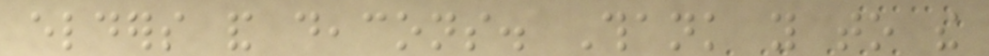elders and deacons. Thank you to the
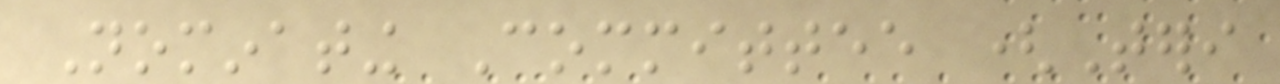Nominating Committee (Teri
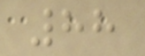88
